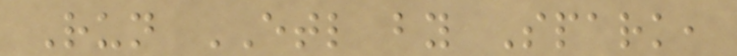Run ETL by Spark,
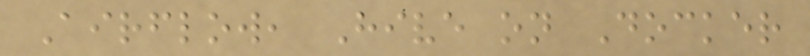Airflow, Hive on Docker
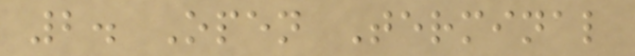2. Open Terminal
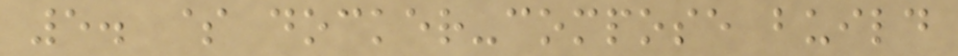5. $ docker-compose build
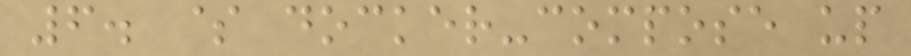6. $ docker-compose up
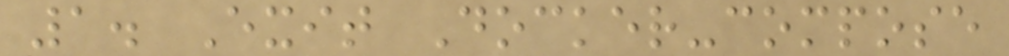1. Exit Docker-compose
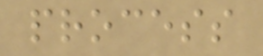process
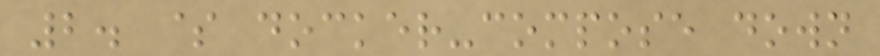2. $ docker-compose down
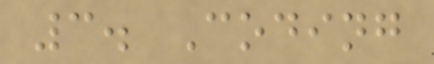3. Coding
